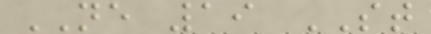NE 19 ST
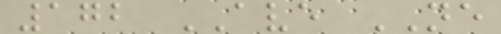172 AVE NE
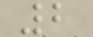2
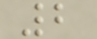2
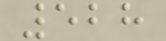528
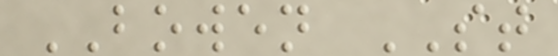BOWEN ST
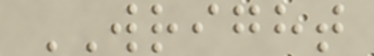WRIGHT
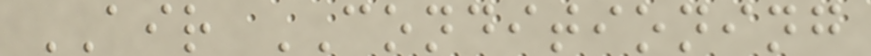AIR CONDITIONING
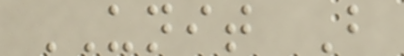UNIT B
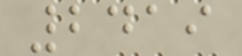2419
